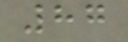87
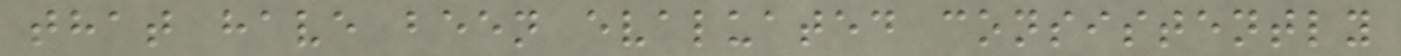that have been evaluated consistently
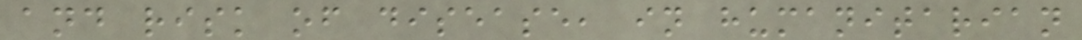and risk of disease, in humanitarian
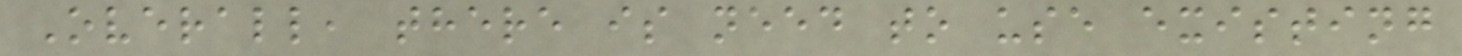Overall, there is need to use existing
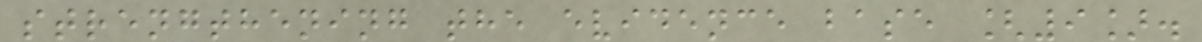strengthening the evidence base [9].
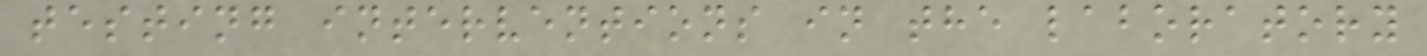testing interventions in the laboratory
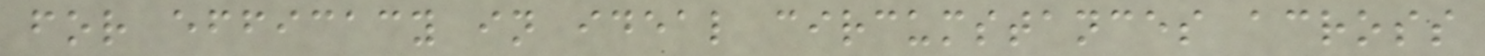for efficacy in ideal circumstances across
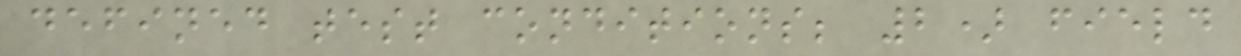defined test conditions; 2) field
